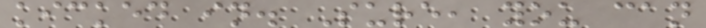kicked in. Sure, you can
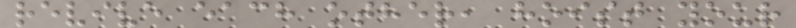revive each other, hoist your
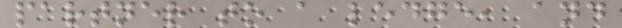partner to a ledge, and
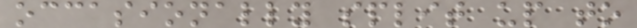occasionally split up to
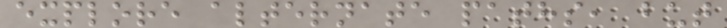explore alternate paths, but
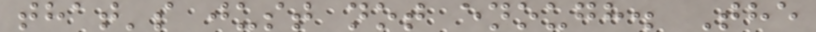that's just not enough. The
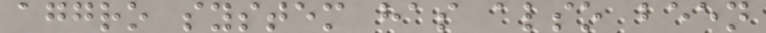aggro system has also been
